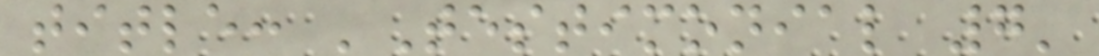title: 'Testimonial 7'
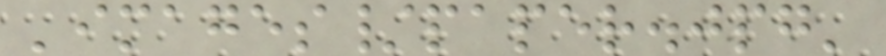'images/paper.jpg'
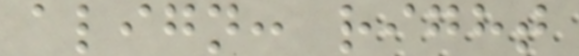align: right
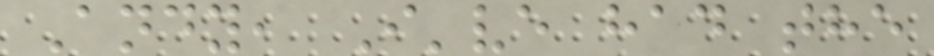Andy, I've had the
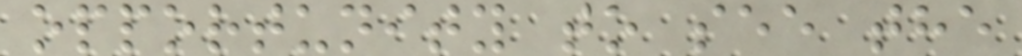opportunity to see the
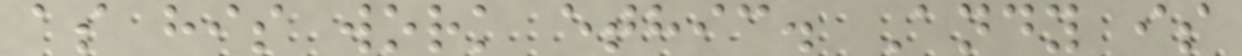as his work ethic. Andy is
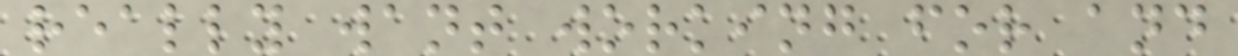really want working for and
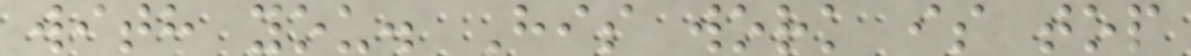with you. His work is top
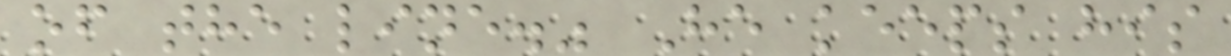of the line." He keeps his
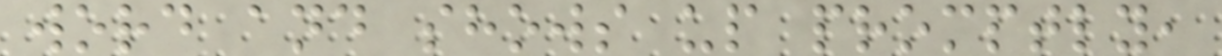word and shows up promptly,
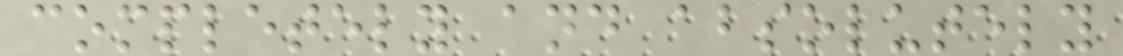completely and absolutely
